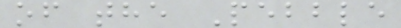of the Pebble
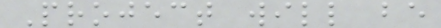Project will be
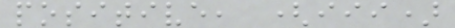positive, (iii)
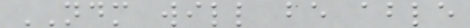NDM will be able
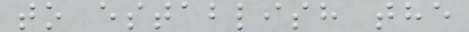to establish the
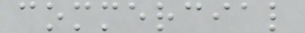commercial
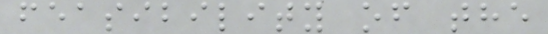feasibility of the
